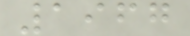1967
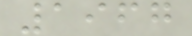1967
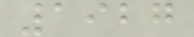1927
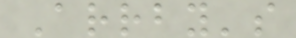Arrby's
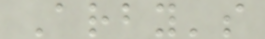Arby's
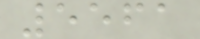5561
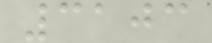3103
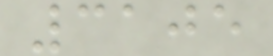3105
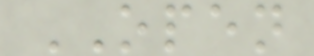OPEN
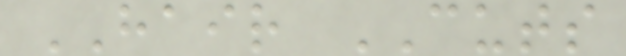HAIR CUTS
